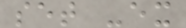set -ex
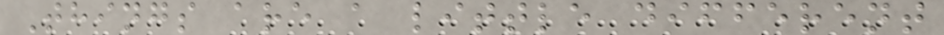Things are a little different
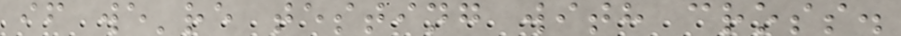if we're testing with cross.
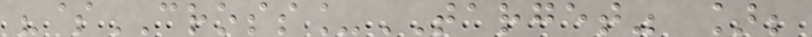"$CROSS_TARGET" ];
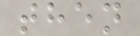then
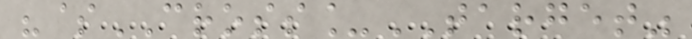"$CROSS_TARGET"
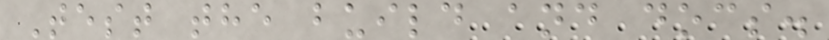Test the build and docs.
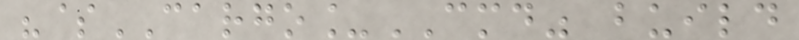"$CARGO_CMD" build
